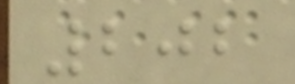202
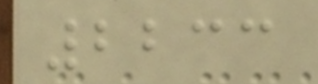2233
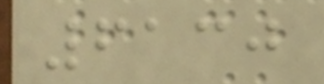6130
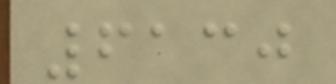6130
